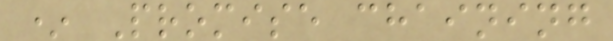* Promise chaining
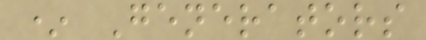* Generators
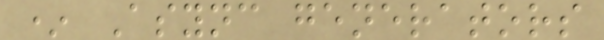* Async generators
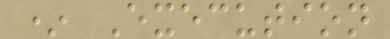* Execution
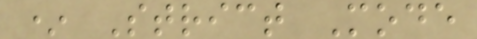* Strict Mode
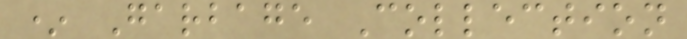* Garbage Collection
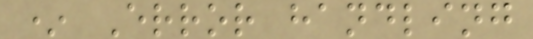* Error handling
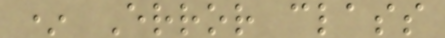* Error class
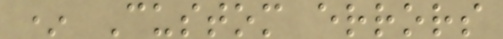* Custom errors
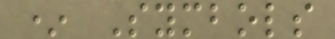* Symbols
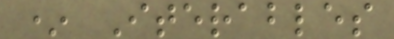* Iterables
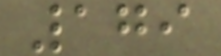179
